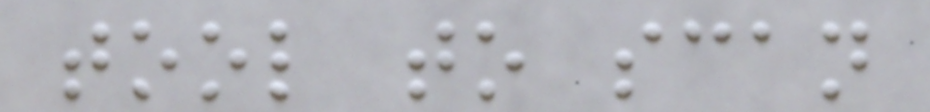tool to scan
